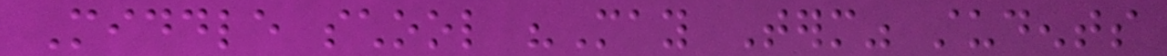Middle school "May Term" students
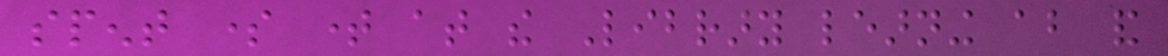spent some time at the Library learning about and
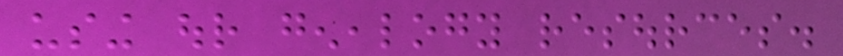using our genealogy resources.
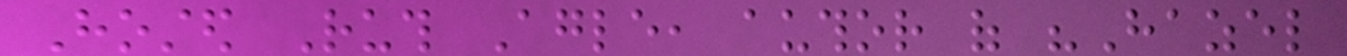Hosted Ruth Agle, author of "Hazel
